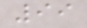99
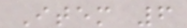Item 6
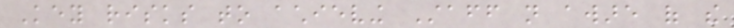Key risks to achieving Staff not aware of the
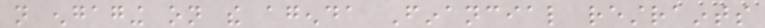not engaging on the agenda Financial restraints
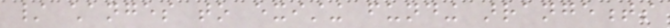/ changes to existing funding arrangements
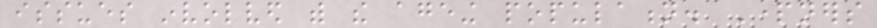issues involved with the ageing population. Partners
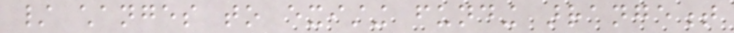/ changes to existing funding arrangement
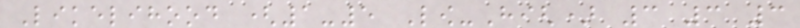Likelihood (1-5 Low-High) 3 3 3
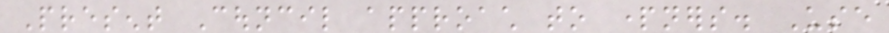Present Council approach to partners. Use
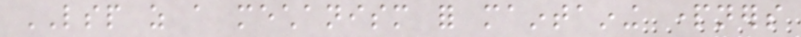LSP as a mechanism for maintaining partners
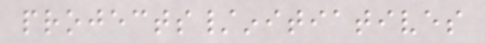projects/initiatives
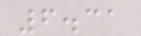6.31
